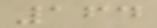164
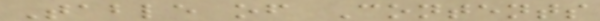Table of Contents
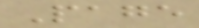Page
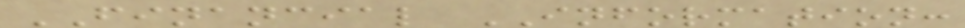FINANCIAL INFORMATION:
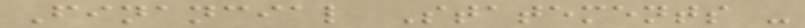Financial Statements -
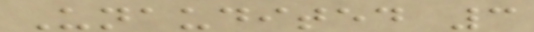Unaudited 3
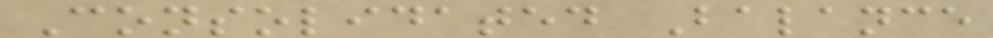Consolidated Balance
